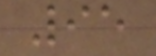95
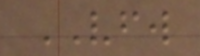VFW
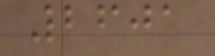2601
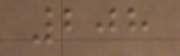208
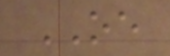OE
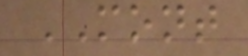MONT
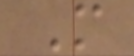M
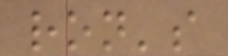ron's
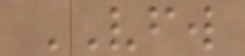VFW
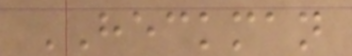HECKMAN
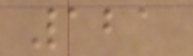121
